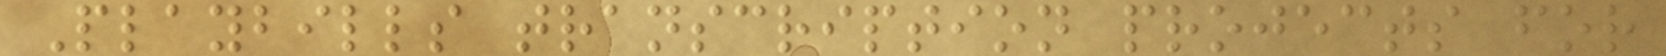Playbills transcription projects for
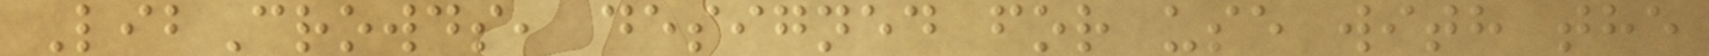LibCrowds, designed for use with the
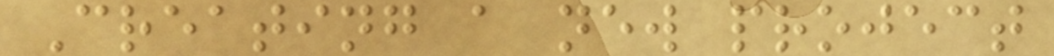Creating a new project
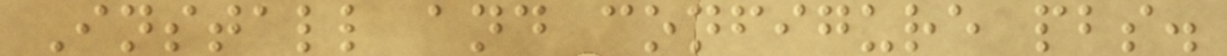Install and configure pbs.
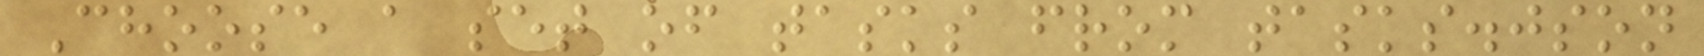Choose a set of tasks from tasks.json
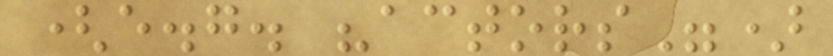(e.g. "actors")
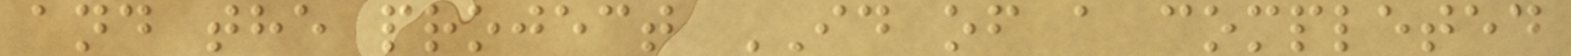and the project ID of a completed
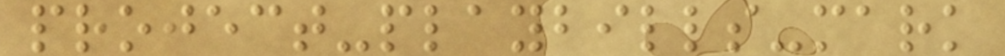project-playbills-mark
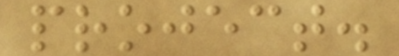project.
